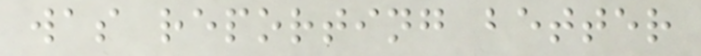was reporting better
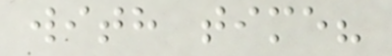with time?
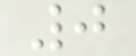0
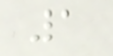1
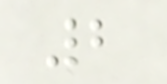2
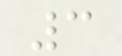3
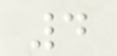4
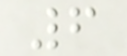6
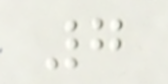7
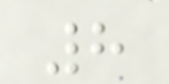8
